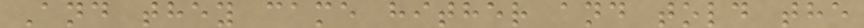And they came hither and told the
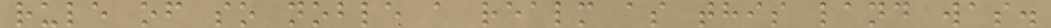rule of so noble a realm as this land was.
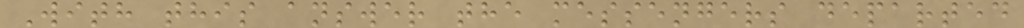With this answer the messengers departed
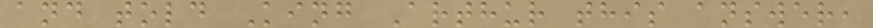and told King Arthur this answer,
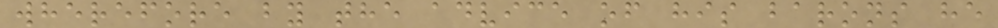wherefore by the advice of his barons he
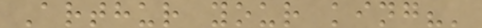Arthur your king?'
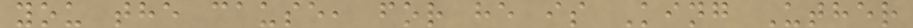you the cause, for he is King Uther
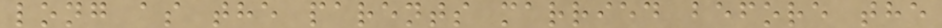long as the parents married before the
